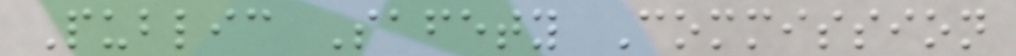Public Safety Commission
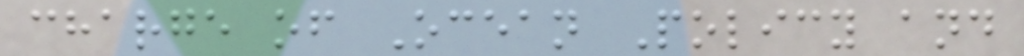charge of Ocean Policy and
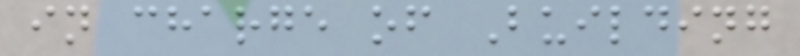in charge of Building
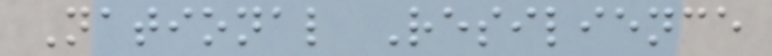National Resilience
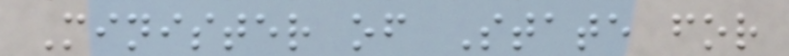Minister of State for
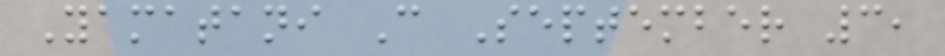Yamatani C September 3,
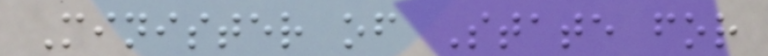Minister of State for
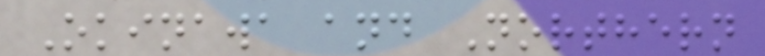Okinawa and Northern
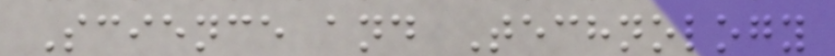Science and Technology
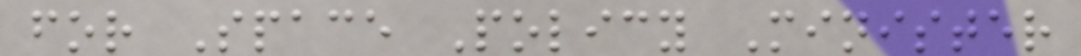for Space Policy Minister
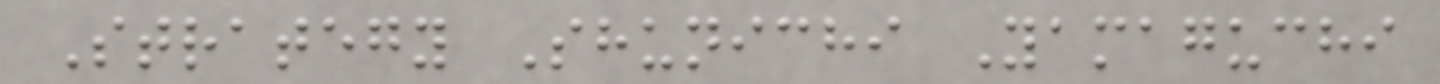Strategy Shunichi Yamaguchi
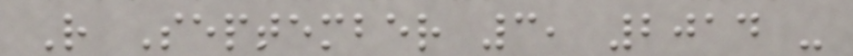R September 3, 2014 -
